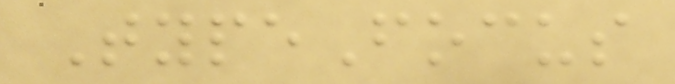TypeFocus
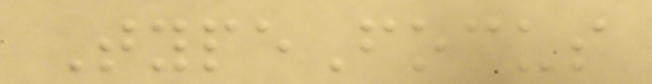TypeFocus
